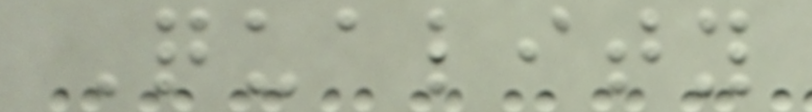Quality
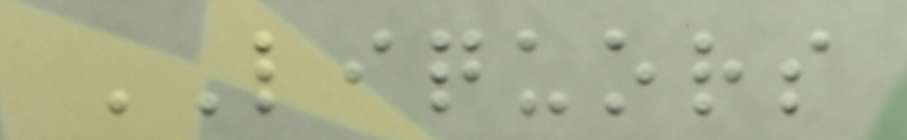LIQUORS
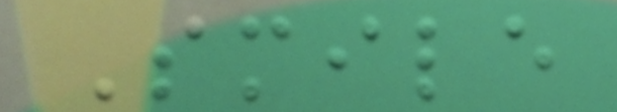Smile
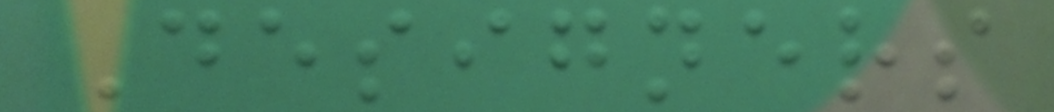Designers
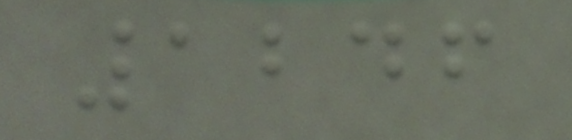1246
